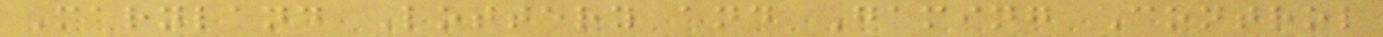Maryland Lottery and Gaming Control
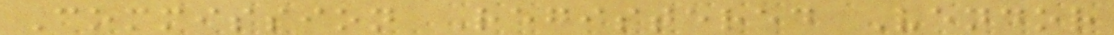Commission Registered Vendor
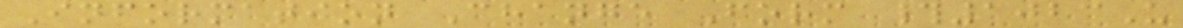Information Change Form #1023U
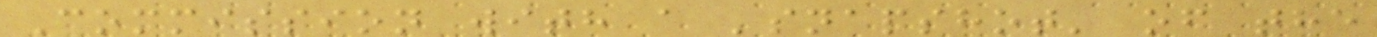Commission with a 'snapshot' of the
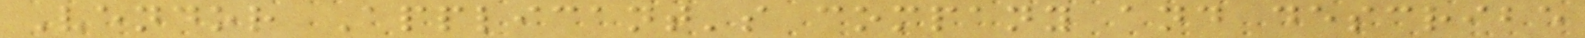Vendor Applicant's company and describe
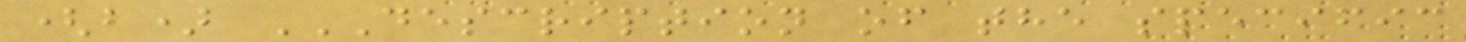(b) DESCRIPTION OF THE SPECIFIC
